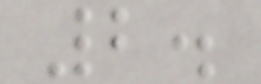2.
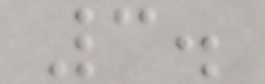3.
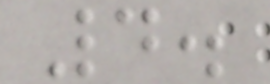4.
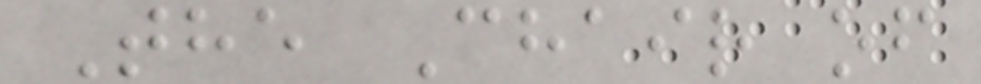The Chair of
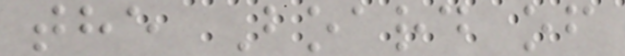the Board of
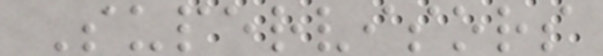Supervisors
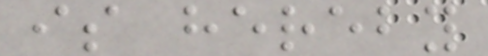is hereby
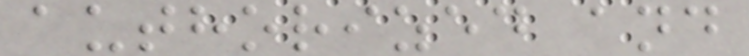authorized and
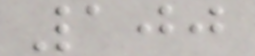100
